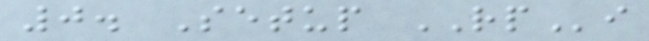0. Setup RPi
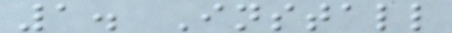1. Install
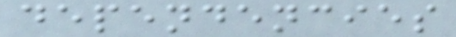dependencies
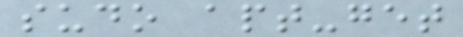sudo apt-get
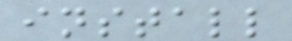install
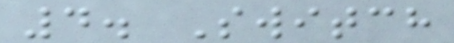4. Switch
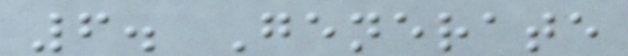6. Generate
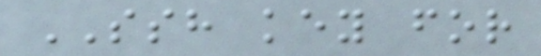SSH key for
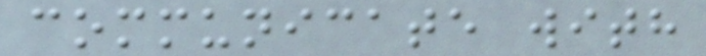communicate with
